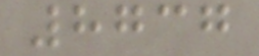8737
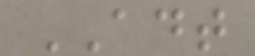ADT
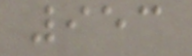953
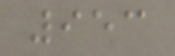953
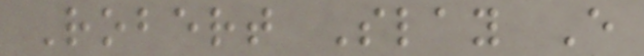Robert Slay E
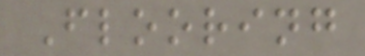Flooring
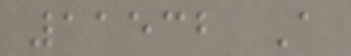11532 A
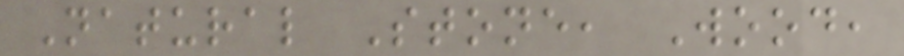Natural Stone, Wood,
